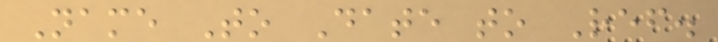Name To Date to Ref.
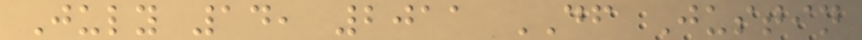July 14, 2011 DF Justin
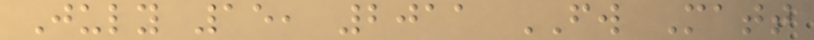July 15, 2011 FW Matt
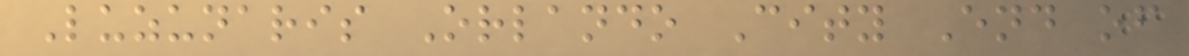Luzunaris Orlando City End of
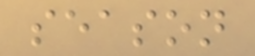season
